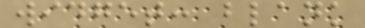widget: blank
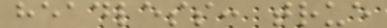headless: true
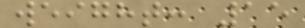weight: 15
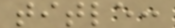title:
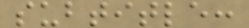subtitle:
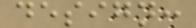design:
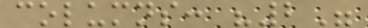columns: "2"
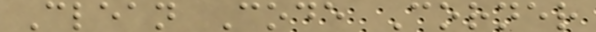Clean Code Corner
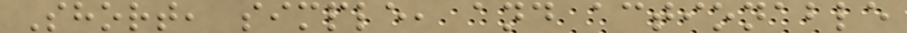Short, simple, and actionable
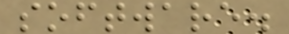software.
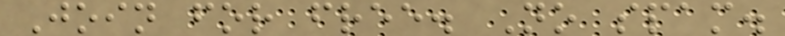Join for free. No spam.
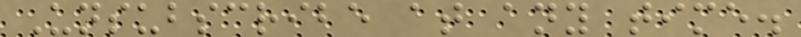Unsubscribe at any time.
